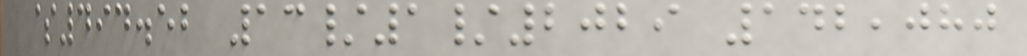$494.52 13/1/2029 142,080
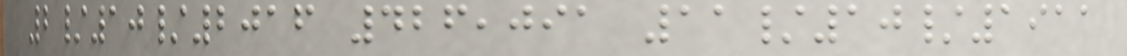2/10/2016 426,091 11/10/1911
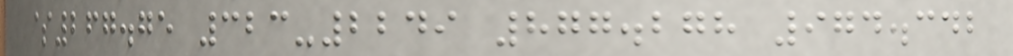$267.75 323-2249 877.278 974.342
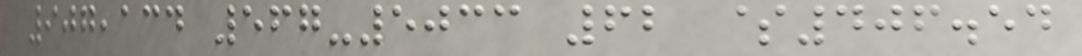907,134 567-5033 62 $406.54
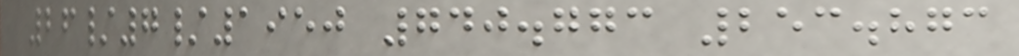26/7/1950 740.773 253.873
